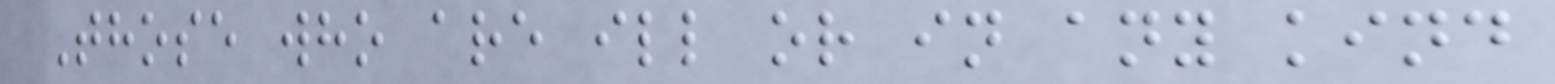Those who are ill or in any kind
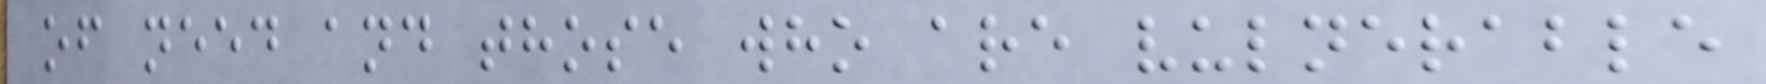of need and those who are vulnerable
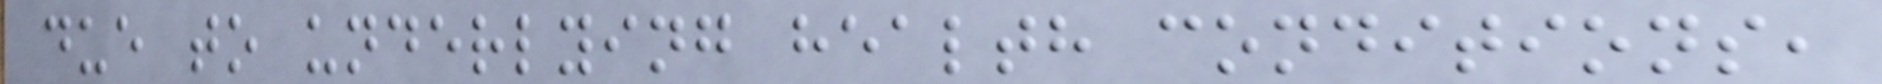due to underlying health conditions,
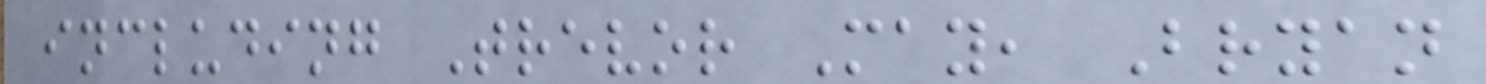including Trevor May, Bryan
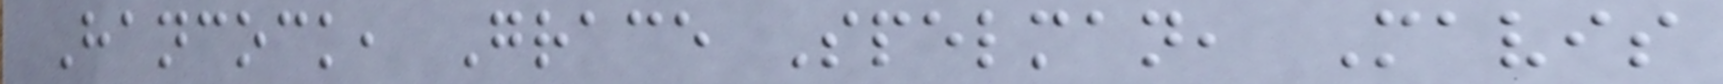Hancock, Grace Spelman, Mavis
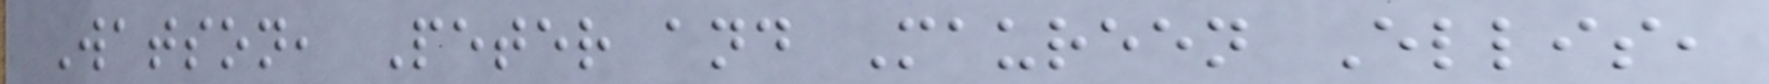Watson, Peter and Maureen Ellis,
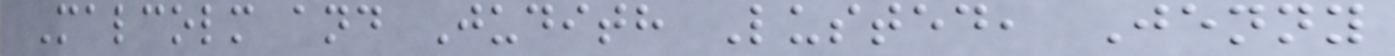Malcolm and Judith Lusted, Jenny
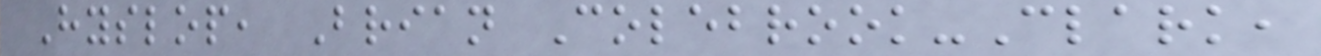Hyslop, Brian Colebrook-Clark,
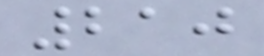210
